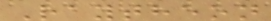Raytheon
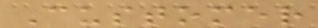Customer
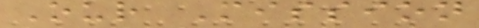Our Mission
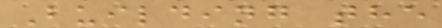Building the
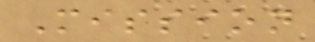Mission
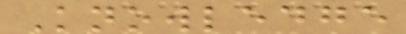Knowledge
